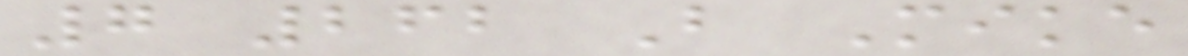7 262 B Mike
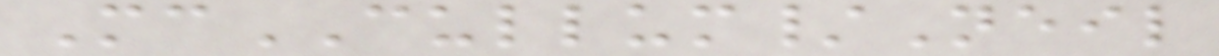McCULLUM/Neil
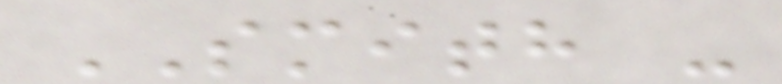SMITH -
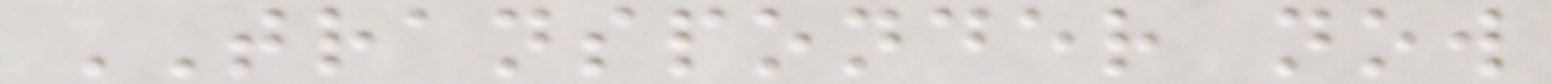TRANSPONDER now
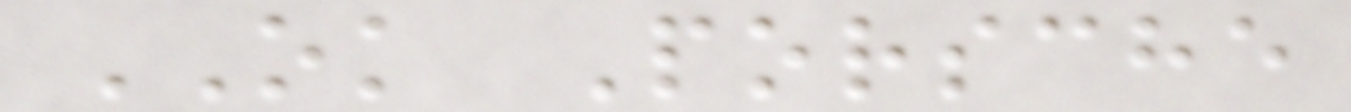OK Porsche
